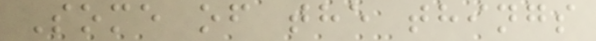Some of the things
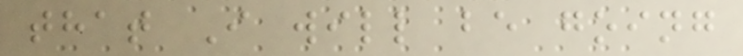that I will be going
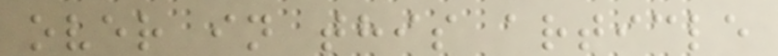over in this article
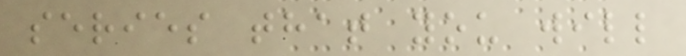series that you will
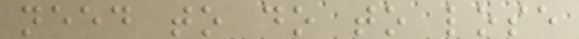need to do to lose
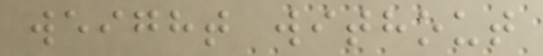weight without
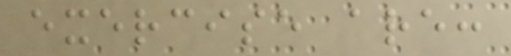exercise are:
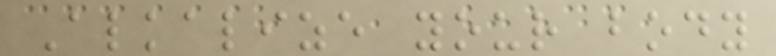Alkalize your body
